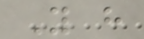You have
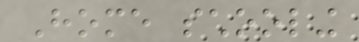Home schooling
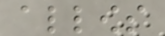allows
